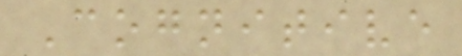Cognitive
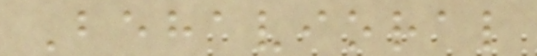Behavioral
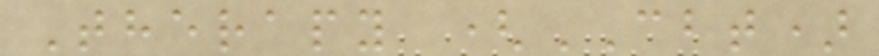Therapy (CBT)
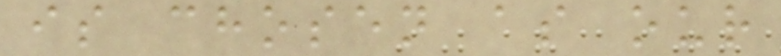is chosen as our
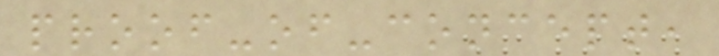proof-of-concept,
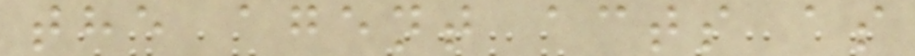the agent acts as
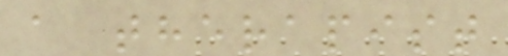a therapist
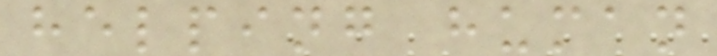helping human
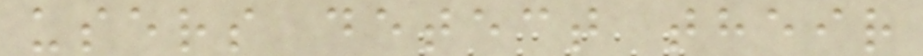users detect their
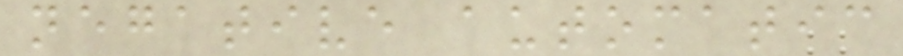negative automatic
